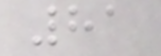81
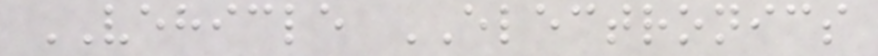VEHICLE ELECTRONICS
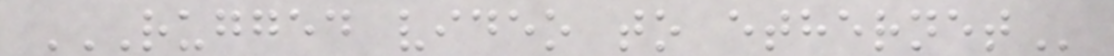RUGGED VIDEO TO ETHERNET
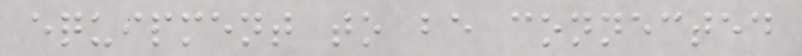equipment to be connected
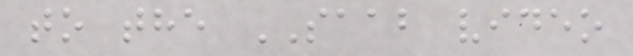to the SAAB video
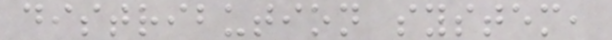distribution system,
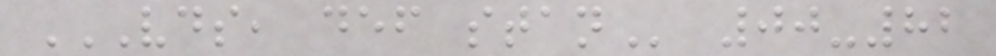VDS, DEF STAN 00-82
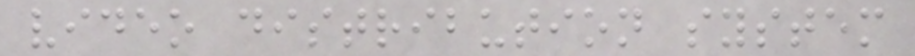video distribution system
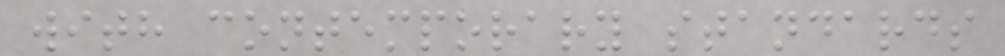with contemporary standards
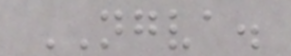NGVA.
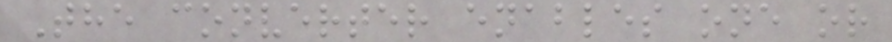The converter enables one or
